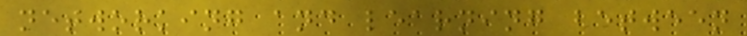networking and learning between
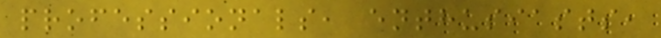professionals, enthusiasts,
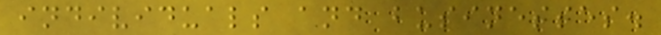individuals and businesses.
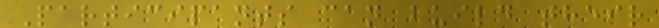Participants can build their
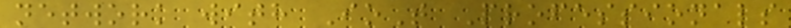network with IoT Professionals
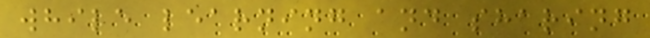while learning and sharing
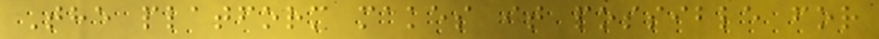The platform makes it possible for
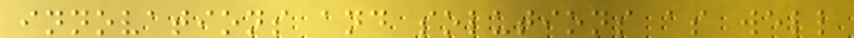innovations and solutions as well
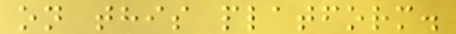on this platform.
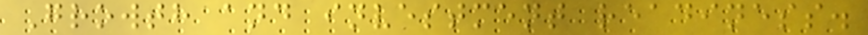Growth and investment readiness.
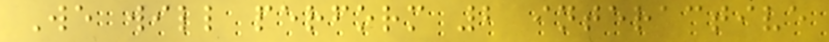We will perform 2 interactive
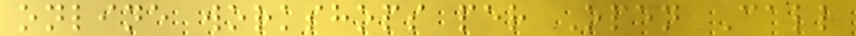online workshops per Open Call
